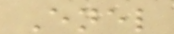Enel
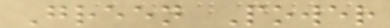Green Power
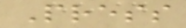Press
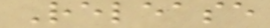Release
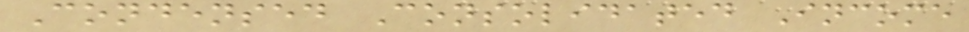Condensed Consolidated Income
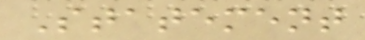Statement
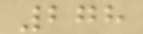278
